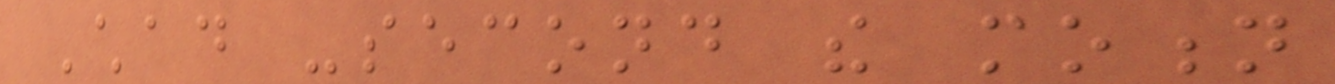Chad -second the motion
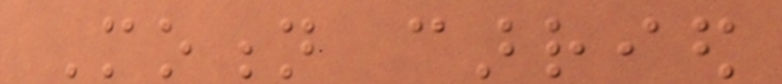Motion carried
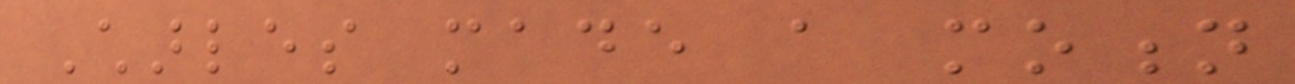Charles made a motion
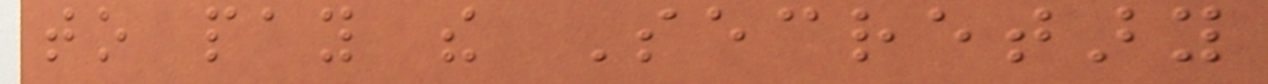to pay the Secretary
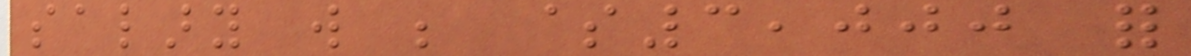salary will be $3,000 for
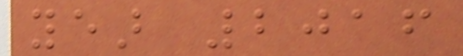year 2016
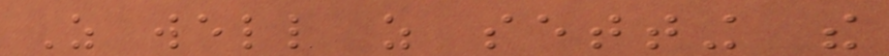As well as setting the
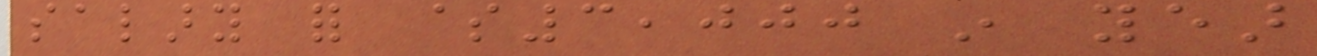salary for $3,000 in year
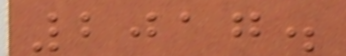2017.
